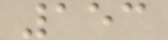153
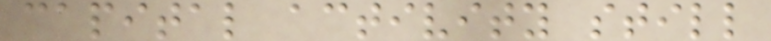capital activity still
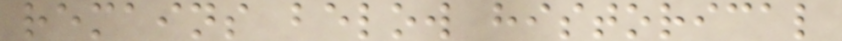remains below historical
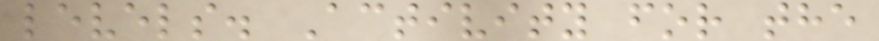levels. Activity for the
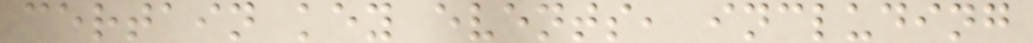certain key events, including
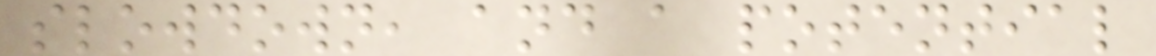slowdown, and a potential
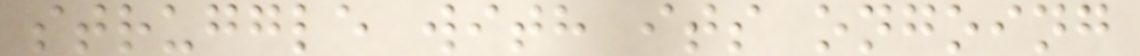struggle with its ongoing
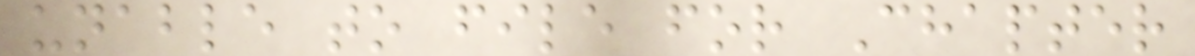unable to file for Chapter
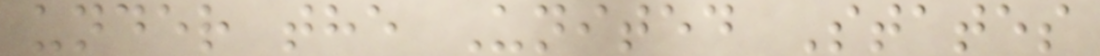under the United States
